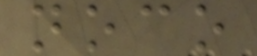noco
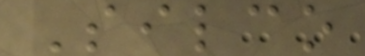Silco
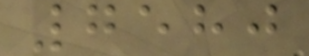7580
